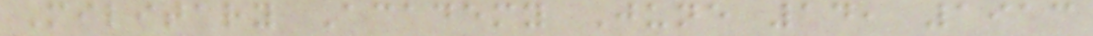Military Academy June 14, 1913
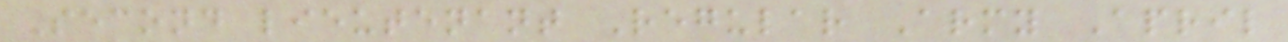Second lieutenant Regular Army April
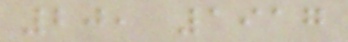20, 1917
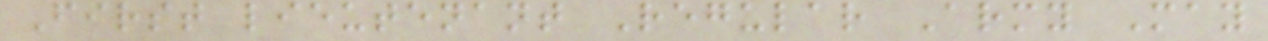First lieutenant Regular Army May
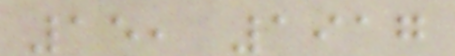15, 1917
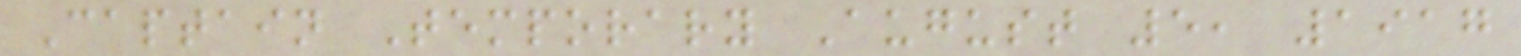Captain Temporary August 5, 1917
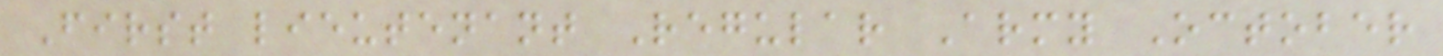First lieutenant Regular Army October
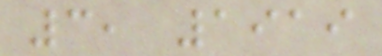3, 1919
